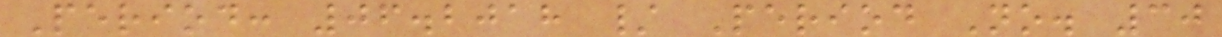Period: 06.2018 / Period No. 30
